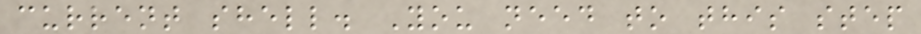current shell. You need to this step
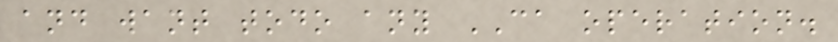and want todo any CA operation.
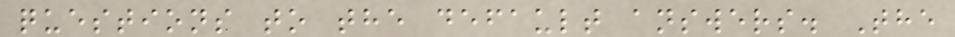questions to the default answers. The
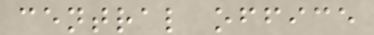central office
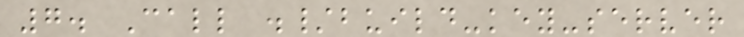7. Call ./build-key-server
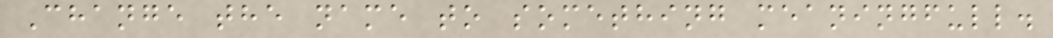Change the name to something meaningfull.
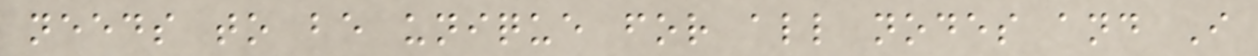needs to be unique for all nodes and I
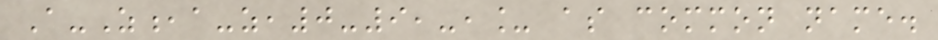A-Z,a-z,0-9,-,_ as common name.
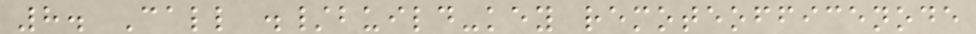8. Call ./build-key remoteofficenode
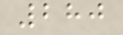280
